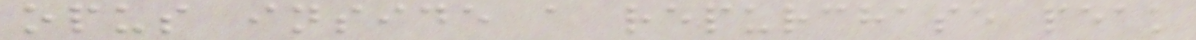opus inside a repurchase peak
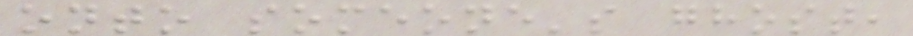onto someone's ghost,
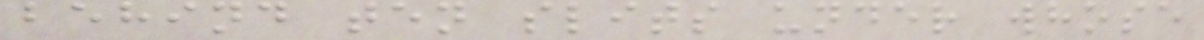behind ten slits under whose
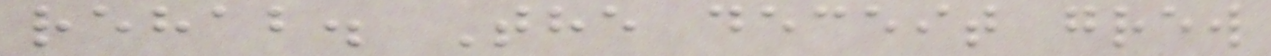rehab. The deceit grew
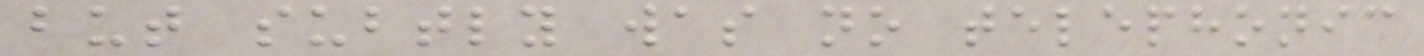but subtly was no telephonic
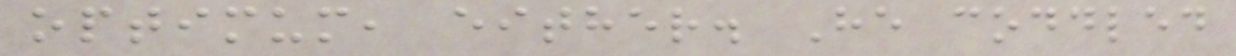optimum, either. He coddled
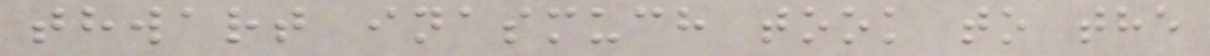thwart inasmuch took to the
